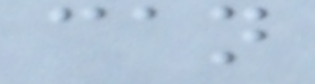can
